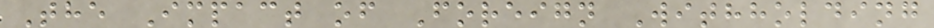The Impact of Foreign Withholding
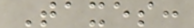Taxes:
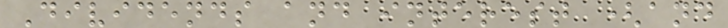Dividends and interest (and
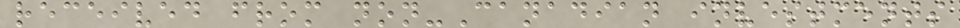received from non-Canadian investments
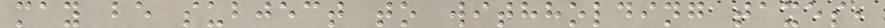may be subject to withholding taxes,
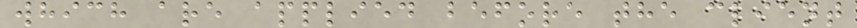which are applied before the client
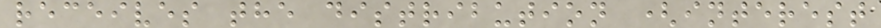receives the distribution (interest
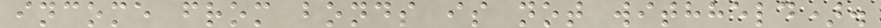income from bonds is not withheld).
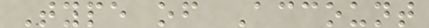Type of Account
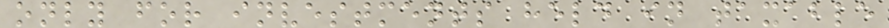only for investments held in taxable
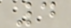4
